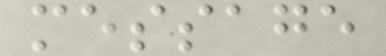message
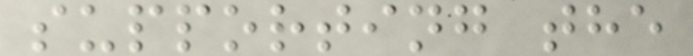supporting the
